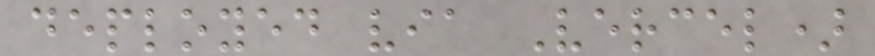deployed via Vercel)
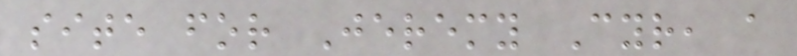site for Jeremy Cyr, a
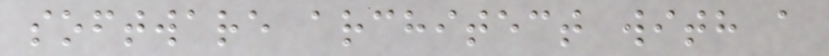software architect with a
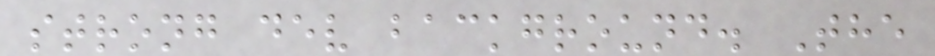strong dev background. The
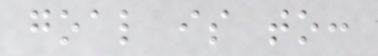goal is to:
